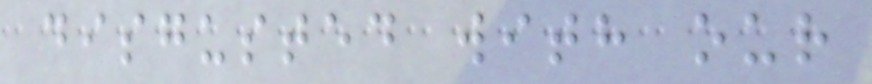disgusted with our
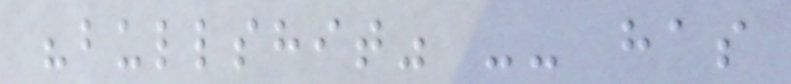"bullshit" -- has
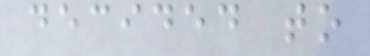decided to
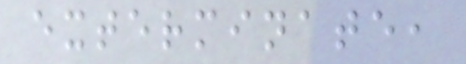exterminate,
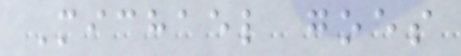Michael goes
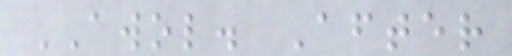AWOL. After
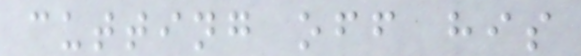cutting off his
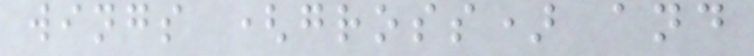wings (gross) and
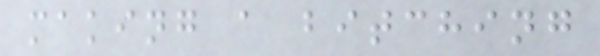making a bitching
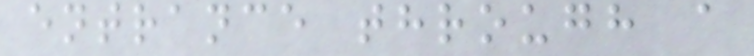entrance through a
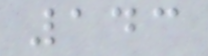143
